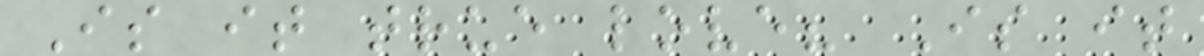Is it true love? Is it
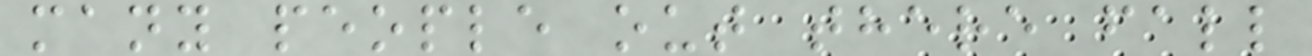many people out there fall
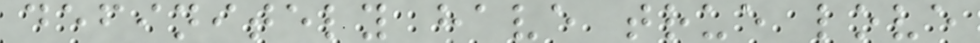definitely have true love
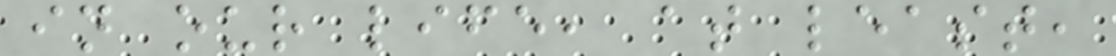in our life, at least,
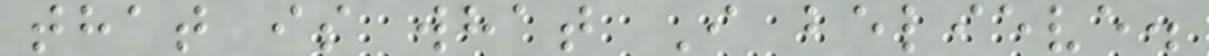that is what I believe.
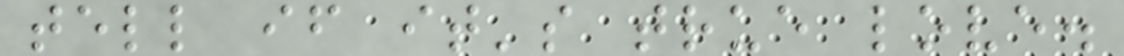tell if it's true love.
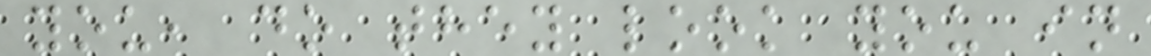you, do they look you in
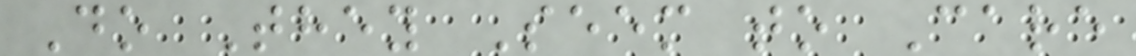Do They Seem to Care
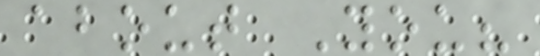about You?
